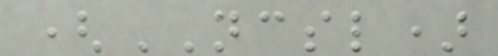(NCSL)
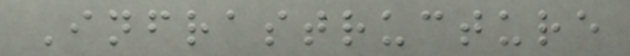Infrastructure
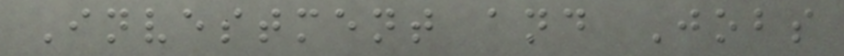Investment and Jobs
